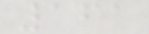161
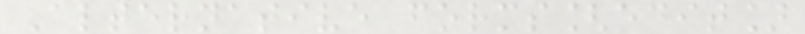Alternative forms[edit]
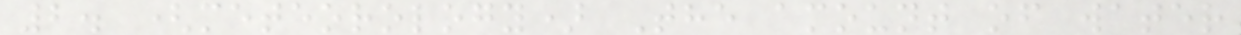2. (meteorology) The amount of water
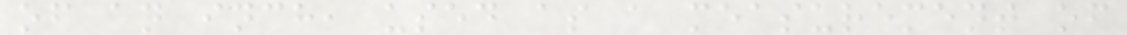of an inch, used as a measurement of
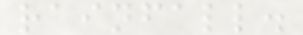rainfall.
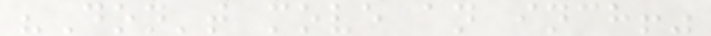"Don't move an inch!"
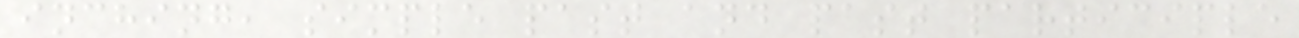inching, simple past and past participle
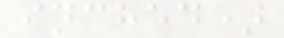inched)
